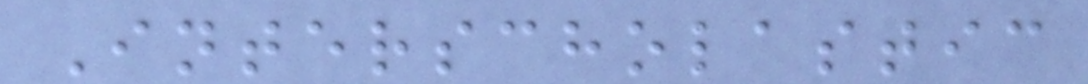Interscholastic
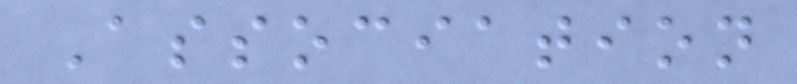Association
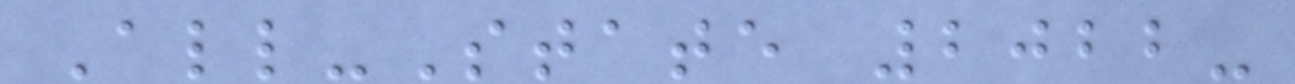All-State 2022-
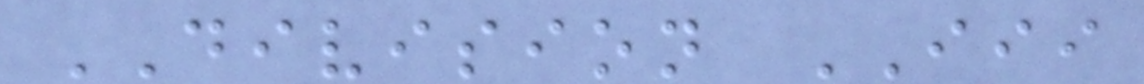DIVISION III
